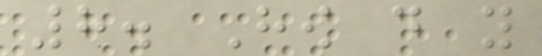8. How do you
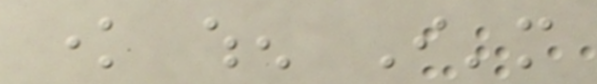know when I'm
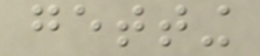getting
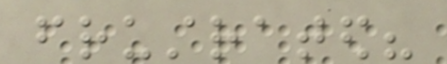frustrated?
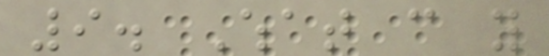9. What can you
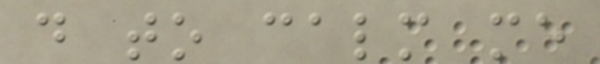do to calm me
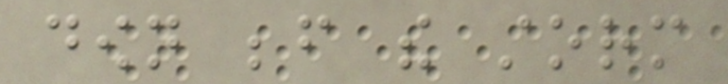down before the storm
